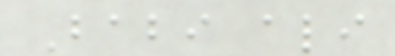Babi ali
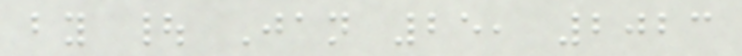by | Jan 25, 2023
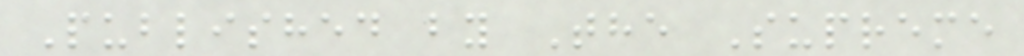Published by The Supreme
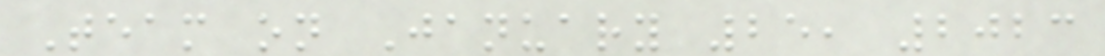Team on January 25, 2023
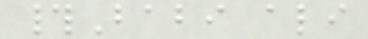#Babi ali
